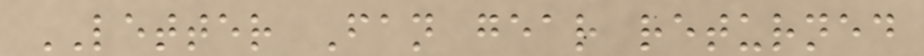LETTER Fan gear returned
